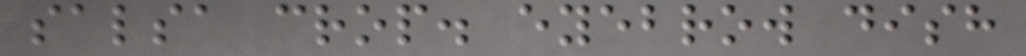salsa crop. eyebrow dish
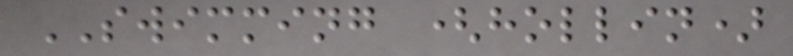SWIMMING (hollin)
